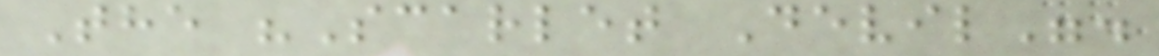The "Scarlet Devil".
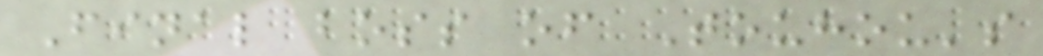Final boss of Touhou's
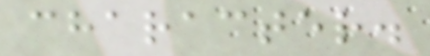character.
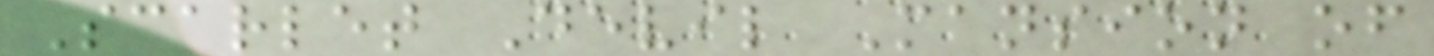Scarlet Devil Mansion of
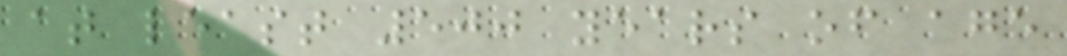at least 500 years of age
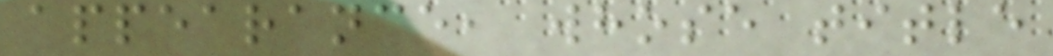appearance, whose title
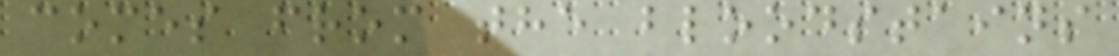comes from the bloodstains
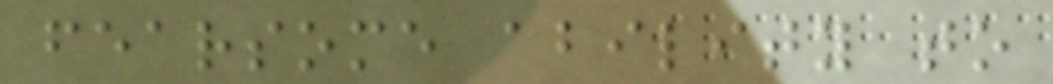fearsome ability to
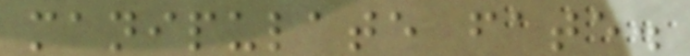manipulate fate.
